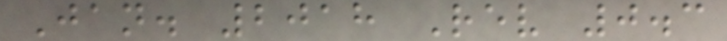Jan. 2018 Rev 0.3
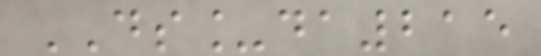DS_da215
